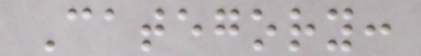Category:
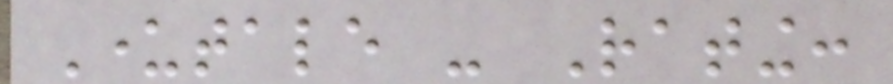Undertale - Rating:
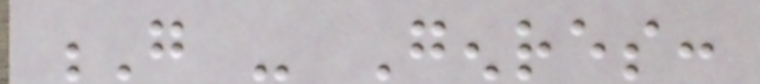G - Genres:
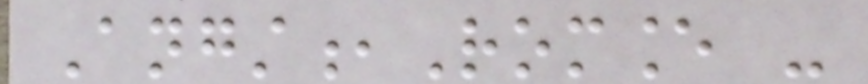Angst,Romance -
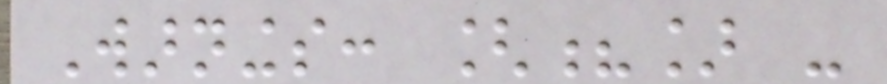Warnings: [?] -
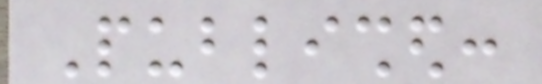Published:
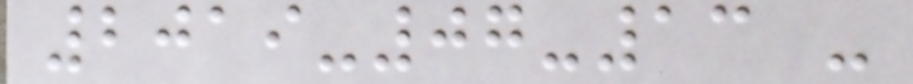2019-07-13 -
